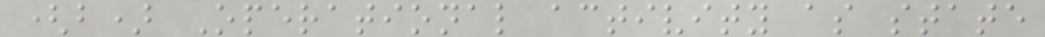(b) Operational activity as state
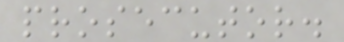prosecutor.
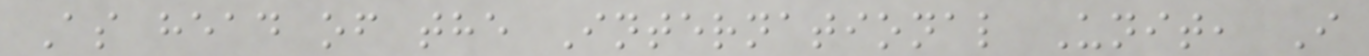As head of the International Unit, I
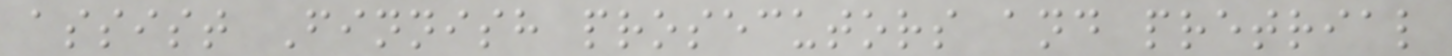assist Finnish prosecutors and pretrial
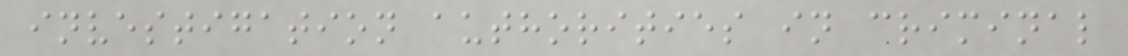investigation authorities in criminal
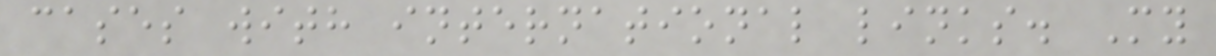cases with international links. My
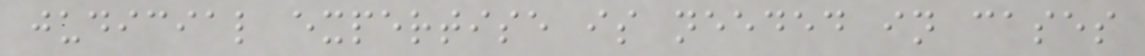judicial expertise is needed in cases
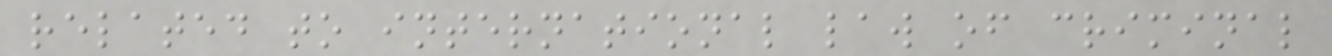related to international law of criminal
